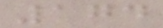174
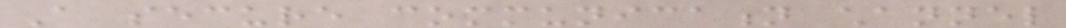A secure communication channel
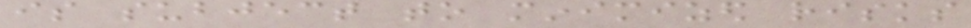is subject to minimized risks
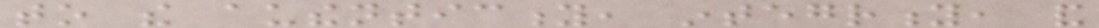to the authenticity, integrity, and
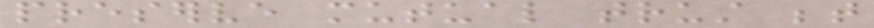preserve mutual trust between
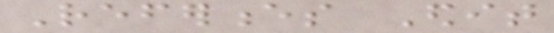References Edit
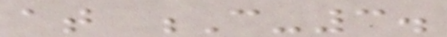at C-3.
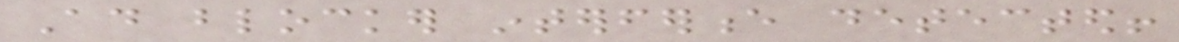Ad blocker interference detected!
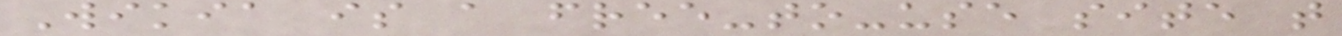Wikia is a free-to-use site that
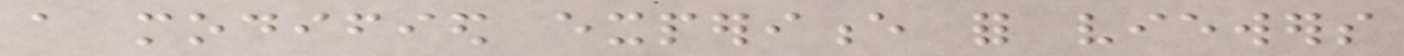a modified experience for viewers
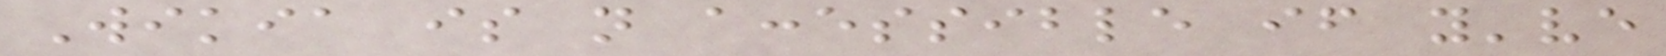Wikia is not accessible if you've
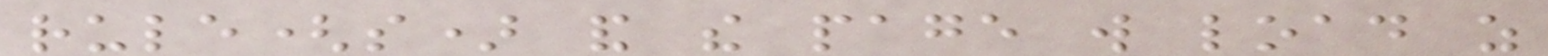rule(s) and the page will load as
